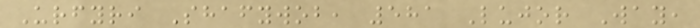Urfyri Shafywob, 581 Lujor Way,
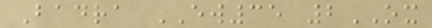Badra EW35 2OX
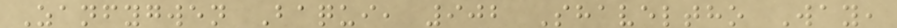Zanfygwen Baqui, 902 Shaveltho Way,
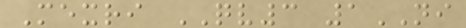Mexri QV3 1NI
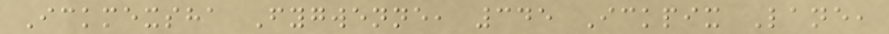Ickmexsha Fygwenne, 345 Ickpix Lane,
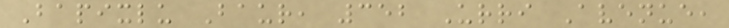Bapixlu Baur, 352 Urri Avenue,
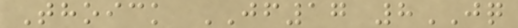Thoick JF17 8JQ
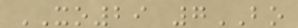XO29 7BO
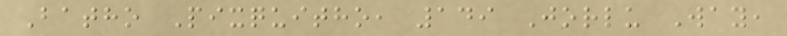Batho Pixquitho, 149 Jorlu Way,
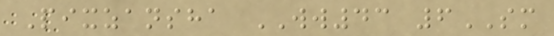Pixzansha WW43 6SM
